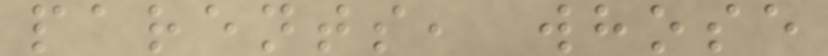parents, whose
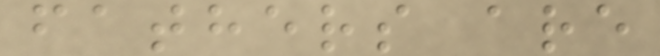fathers are
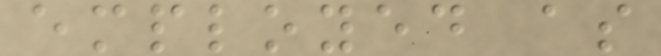employed as
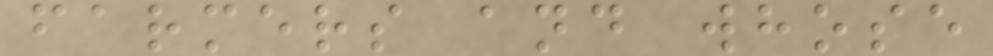farmers and whose
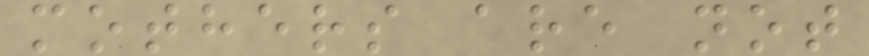mothers are not
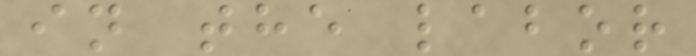in the labor
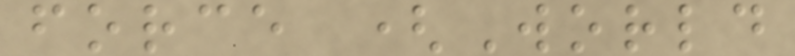force (World
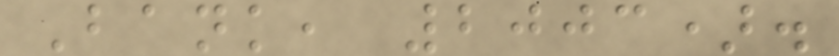Bank, 2003).
